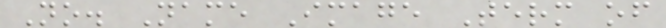No. Name Image Term of
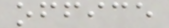office
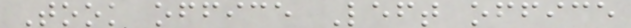Took office Left office
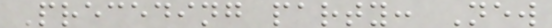Preceding party: New
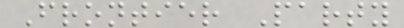Frontier Party
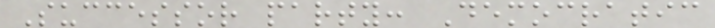Successor party: Democratic
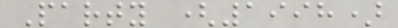Party (1998)
